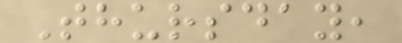Thursday,
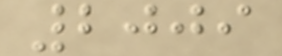2009
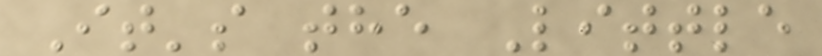It's the Little
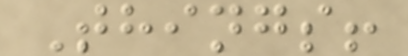Things!
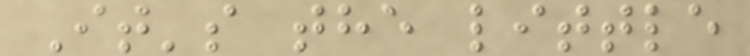It's the little
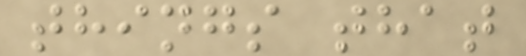things that
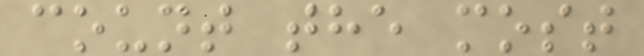count the most
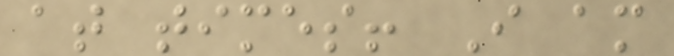at times! I am
